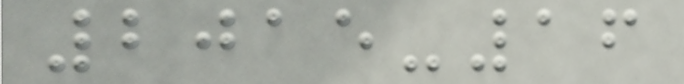2015-16
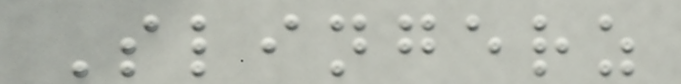Slingerz
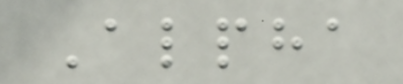Alpha
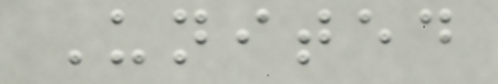United
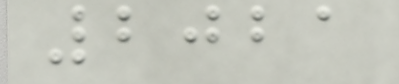2021
